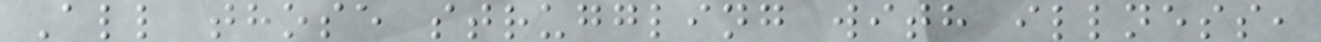All those struggling with illness,
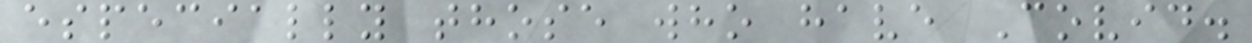especially those who have Covid.
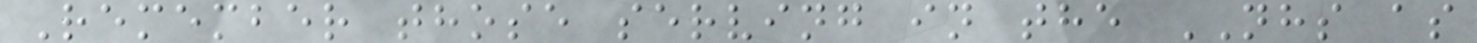Remember those serving in the NHS as
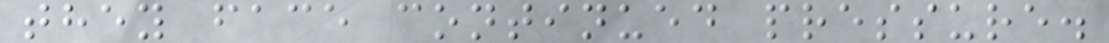they face continued pressure.
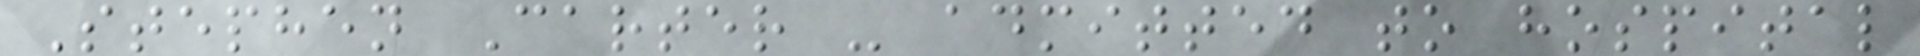Stephen Carter - admitted to hospital
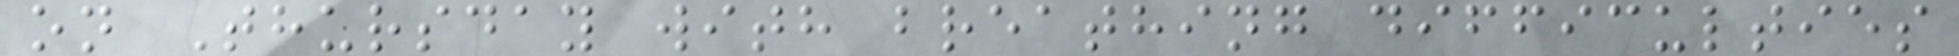on Thursday with breathing difficulties
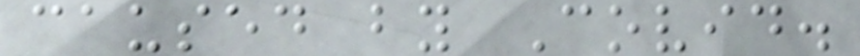caused by Covid.
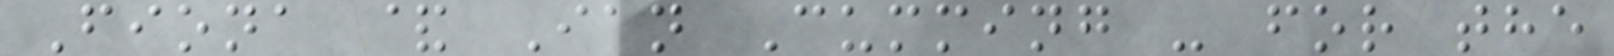Fiona & Ian Cumming - for the
